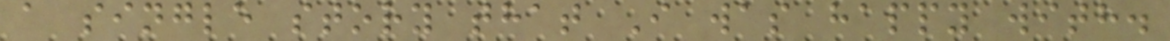a single story that I was happy with.
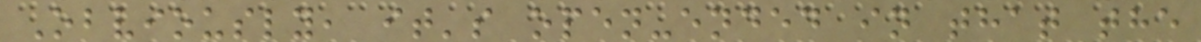Obviously, it's open-ended in that the
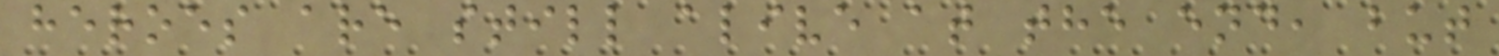heroes are still alive at the end, but
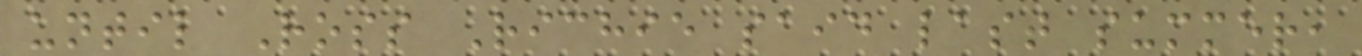until Ross Richie said last summer,
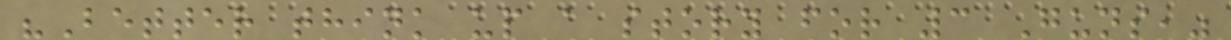"Better think up a story for 3 Guns,"
